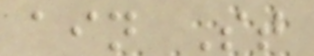ain St
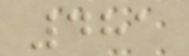481
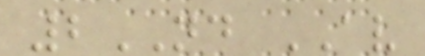2ND AV
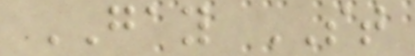GAY ST
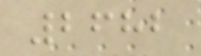2682
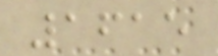1615
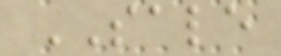SALE
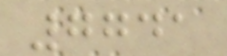7741
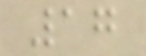17
